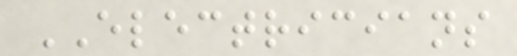ELECTRICIANS
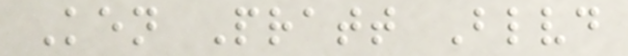Ken Pratt Blvd
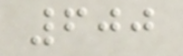600
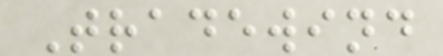Tradewind
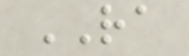RA
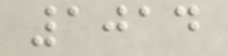1014
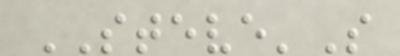STEVE'S
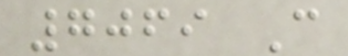7069 C
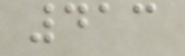413
